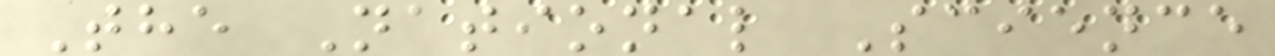The National Science
